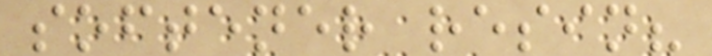softener resin?
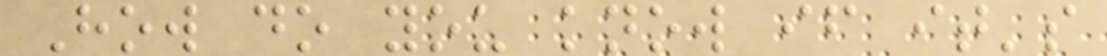How do you know if it's
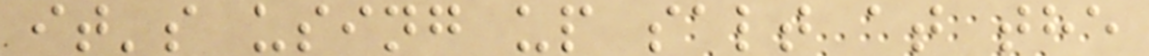it's using up salt at the
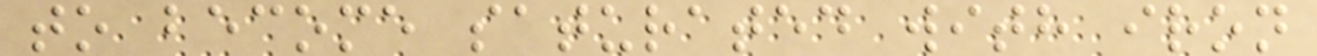to become saturated with iron
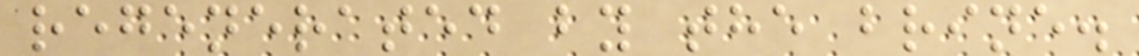regenerated by the brine.
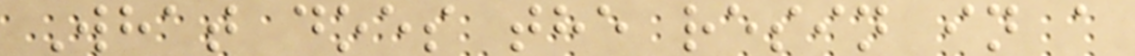What does the resin in a
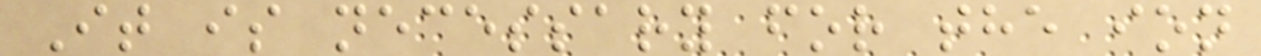It is necessary for the ion
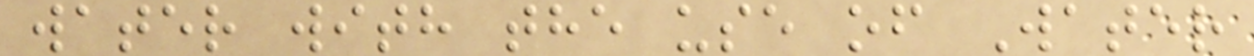water with the use of Water
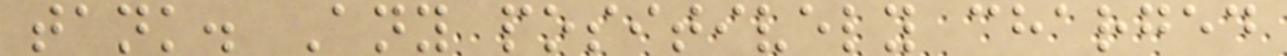tank. Any positively charged
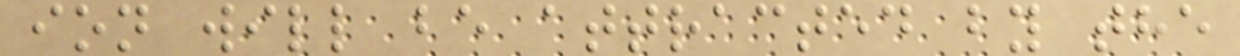ion will be attracted by the
